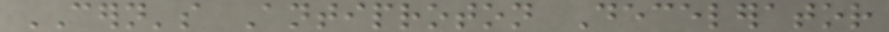CERN's Antiproton Decelerator
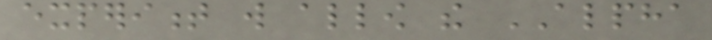experiment will allow the ALPHA
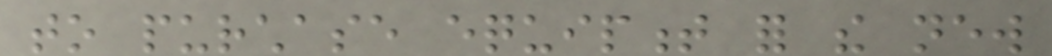to purchase equipment for the new
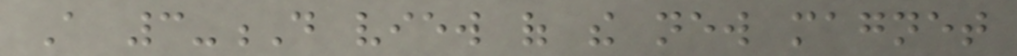A 3-D view of the new magnet
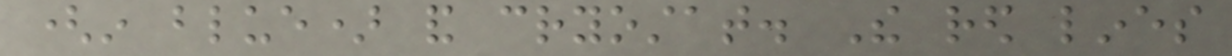(in blue) and cryostat. The red lines
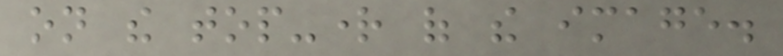on the top-right of the image.
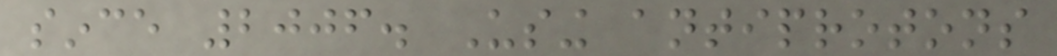since 2006. Using antiprotons
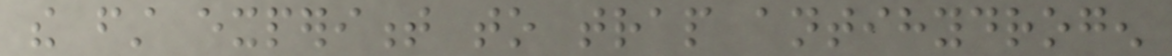the first experiment to trap antihydrogen
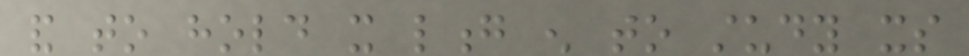and to hold it long enough to study its
